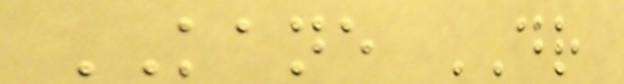KANE DR
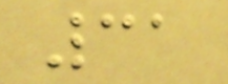31
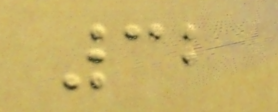32
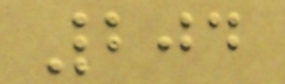204
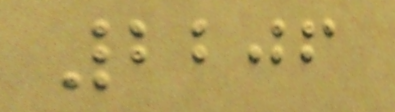2206
